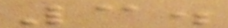3.
